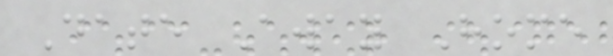Date Away Home
